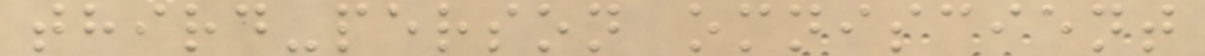third-person omniscient
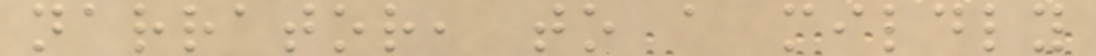narrator, to a mildly
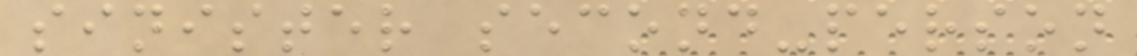sinister second-person
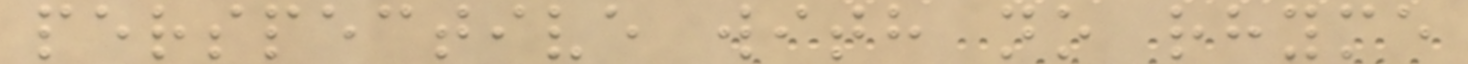perspective with no rhyme
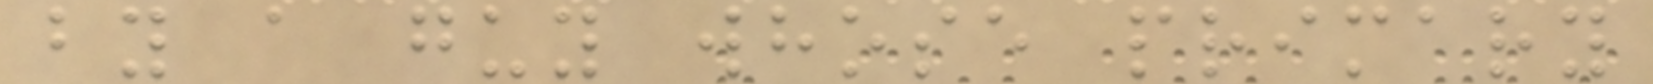by a guy whose primary
